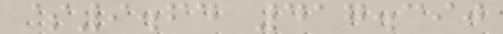$9.64 417.390
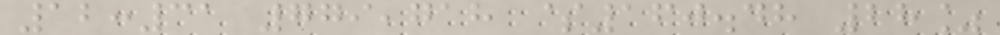12:31 779,718 $160.48 28%
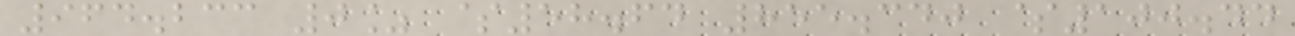964.233 0% $58.64 855.340 $100.44
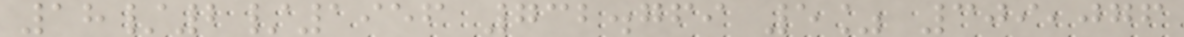18/2/1956 732.769 5% 309,076
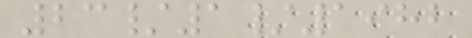23/1/1982
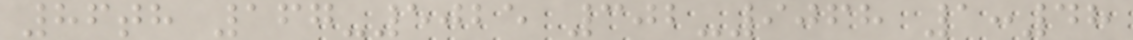86th 167-5025 302-9068 1:48
